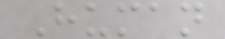Human
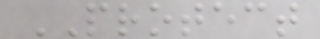PROTECT
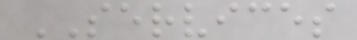SERVICES
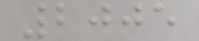2005
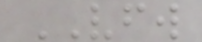VFW
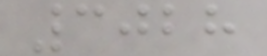3028
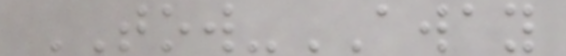TOW-AWAY
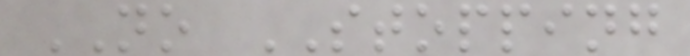NO STOPPING
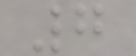7
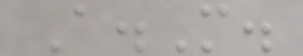A.M.
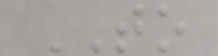TO
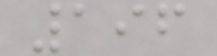196
